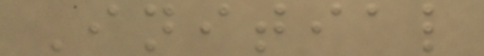Initial
